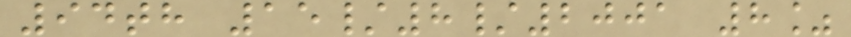94th 15/8/2001 8%
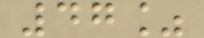47%
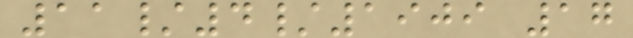11/4/1909 17
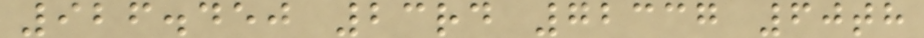926.450 23rd 72337 60th
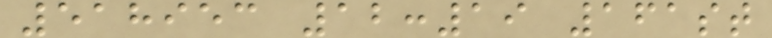518953 12:19 161st
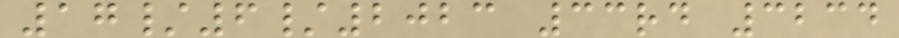17/6/2023 33rd 3234
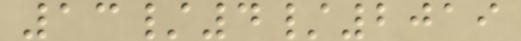13/4/2019
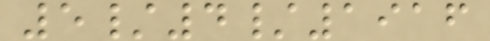5/4/1916
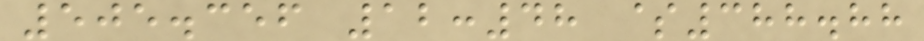505.356 12:48 $388.88
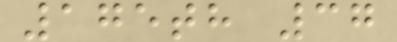175th 37
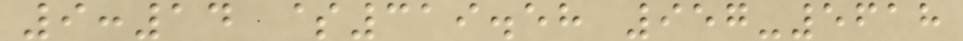9:14 $319.58 957-5618
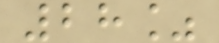28%
